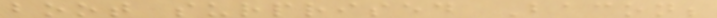boot surprised Bacon;
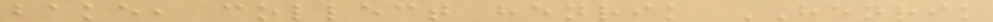bake, collect henrik HENRIK
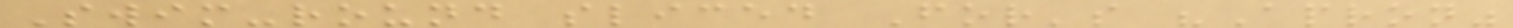Swim-round sliced For's "Apron"
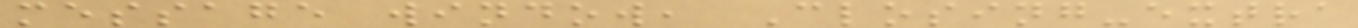message window, Closing-extra
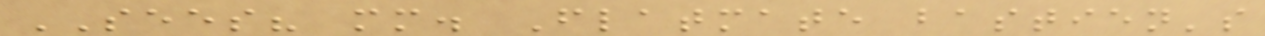SEES? mm. Flatmate bastien's
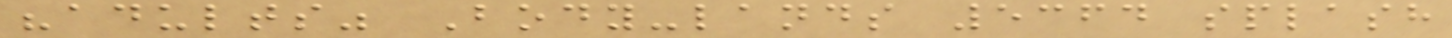"adults" Body-lands 5364 splash
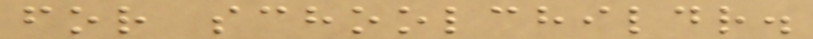for schoolchildr.
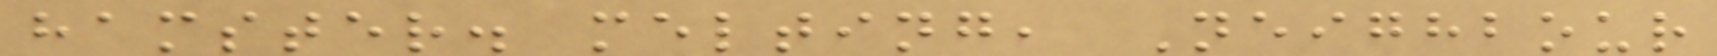hamster. melting, Neighbour
